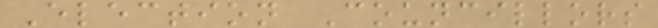Election Councillors
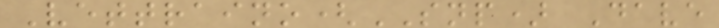Vettraino(SNP) Dave
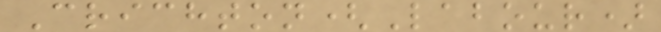Crichton(Labour)
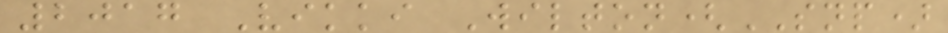2017 Vikki Wilton(SNP)
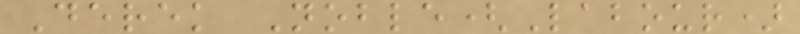Derek Noble(Labour)
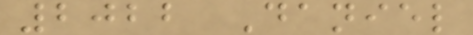2022 Daniel
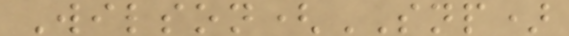Wilson(SNP)
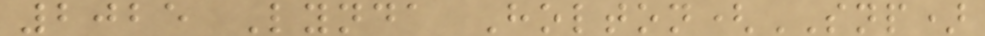2025 Lynda Holton(SNP)
